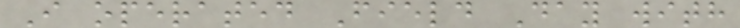I operated Field Day with
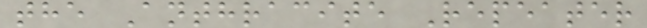the Anthracite Repeater
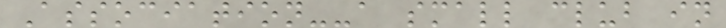Association--a small club in
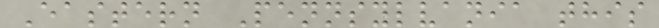Eastern Pennsylvania this
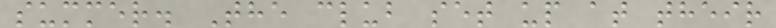summer. The club set up at their
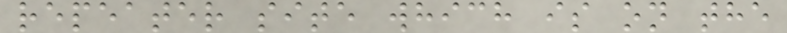repeater site which is on the
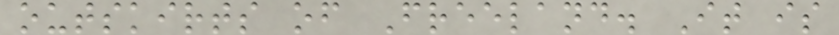outskirts of Freeland. It is
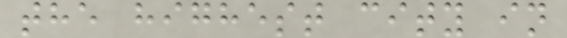the highest city in
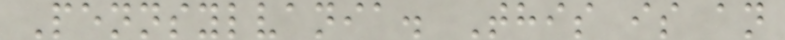Pennsylvania. This is an
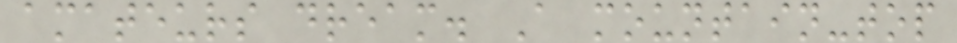amateurs dream. A mountain-top
